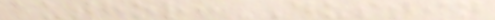author: Dustin
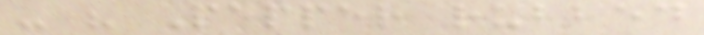- " Pepper rubbed
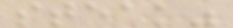steak"
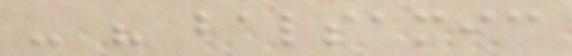- " balsamic
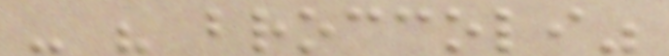- " broccoli"
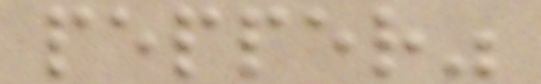pepper"
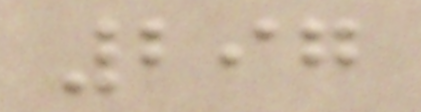297
